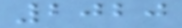2020
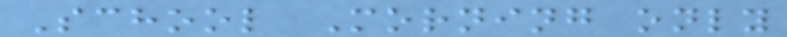School Morning only
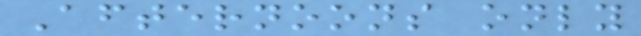Afternoons only
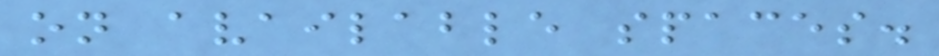on available spaces.
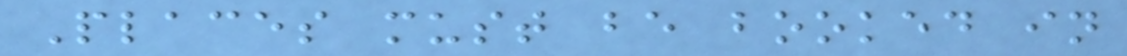Places must be booked in
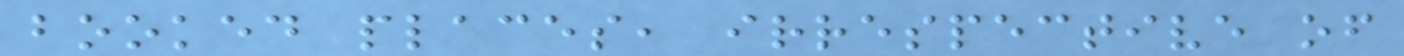booked places, irrespective of
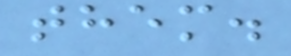them.
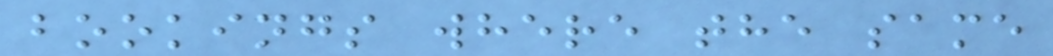bookings where the same
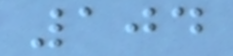104
